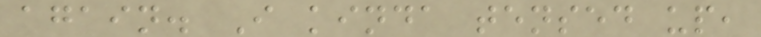again. I kinda tensed up,
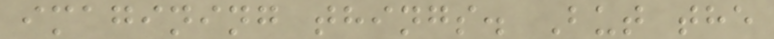imagining things. But the
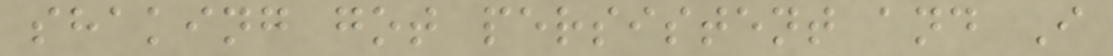shaking got persistent and I
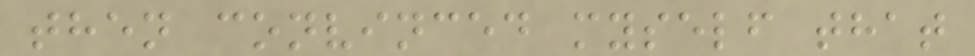then convinced myself that
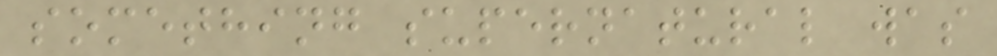something supernatural was
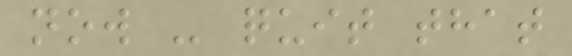now - quit that
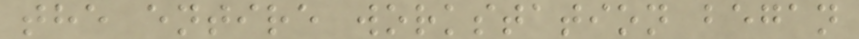the entire workstation began
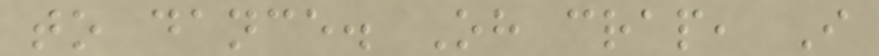to dance. Oh crap, I
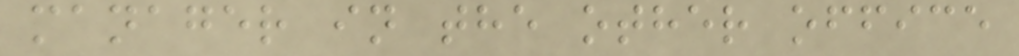manager in the other office
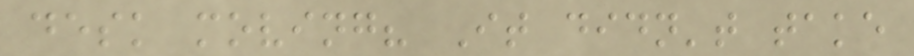desk moving? It didn't take
